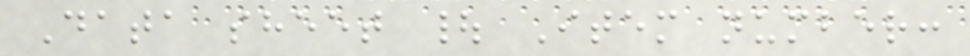Data sheet | Item number:
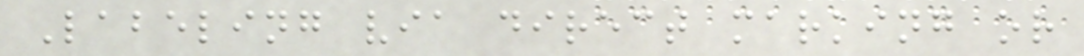Labeling via direct marking or
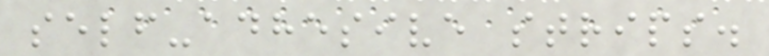self-adhesive strips.
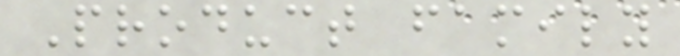Product family
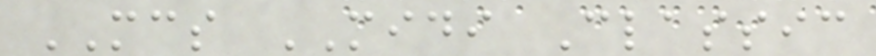MCS MIDI Classic
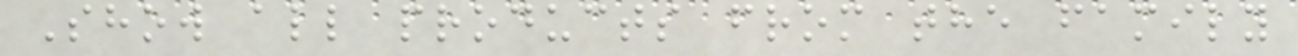Show all products from the family
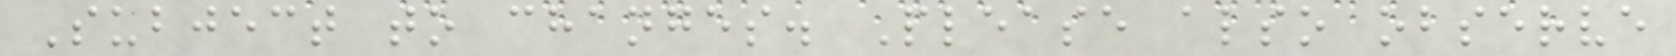Subject to changes. Please also observe
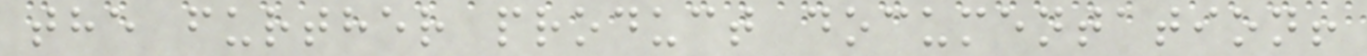the further product documentation!
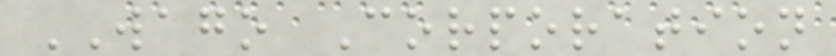WAGO Corporation
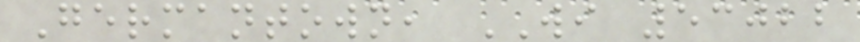Germantown, WI 53022
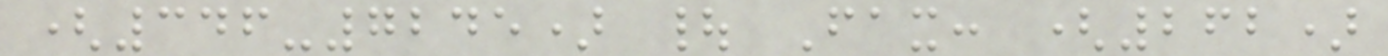(346-7245) | Fax: (262)
